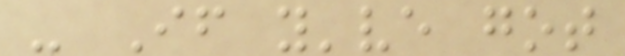- If you've got
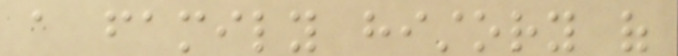a family history of
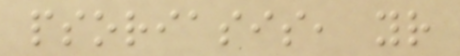psoriasis, your
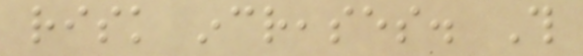risk increases. This
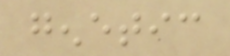genetic
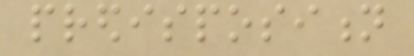predisposition
